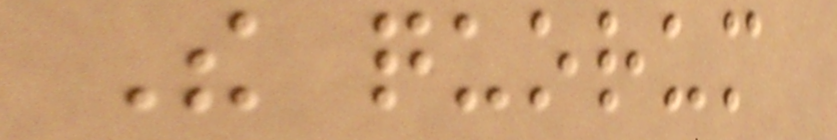The quorum
